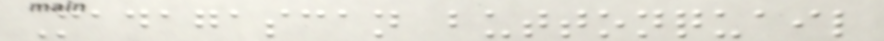Madagascan buttonquail
